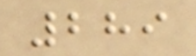289
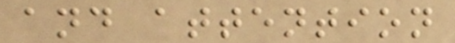and attention
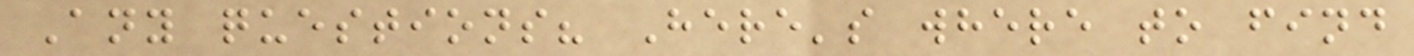Any questions? Here's where to find
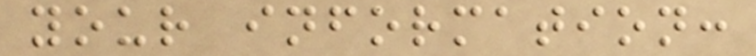your information:
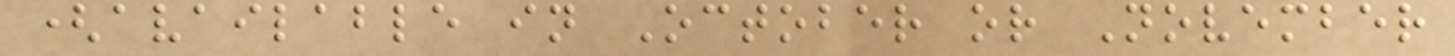(available in October or November
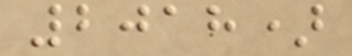2018)
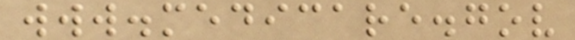www.medicare.gov
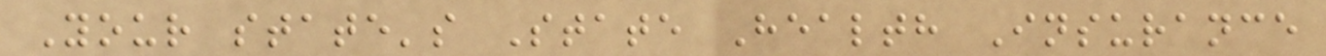Your state's State Health Insurance
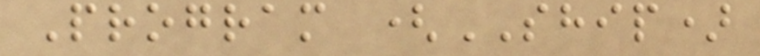Program (SHIP)
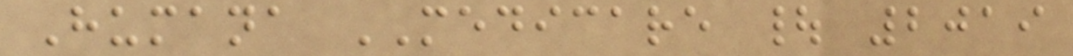Humana MEDICARE | 2019
